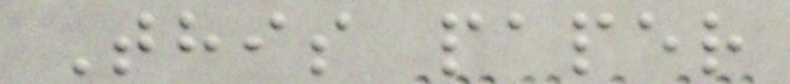This paper
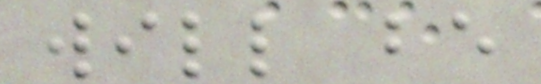will be
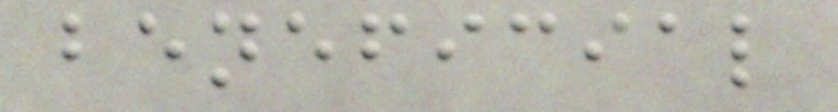beneficial
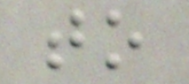to
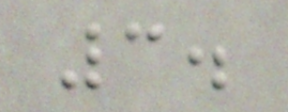3.
